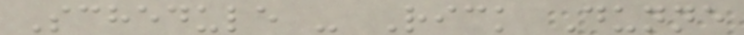Schedule - Rick Dunne
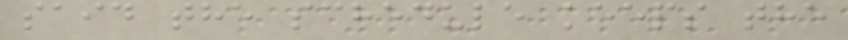said the schedule keeps the
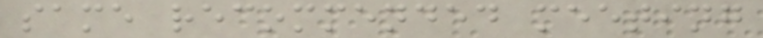same recommended meeting
